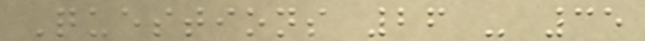Questions 26 - 35
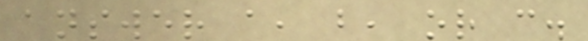answer a, b, or c.
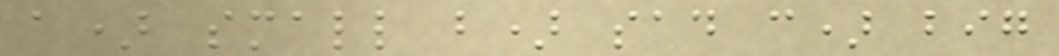a) small b) sad c) big
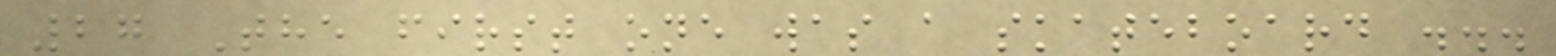27 The first one was a skateboard ...
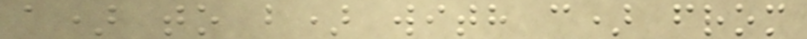a) to b) with c) from
